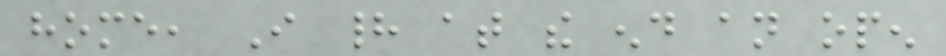home, I had at the end an open
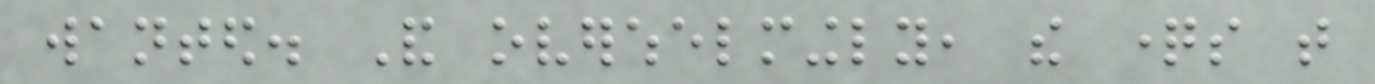wanted. And overwhelmingly, the questions that
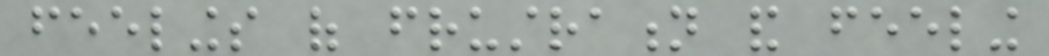feelings of frustration and feeling
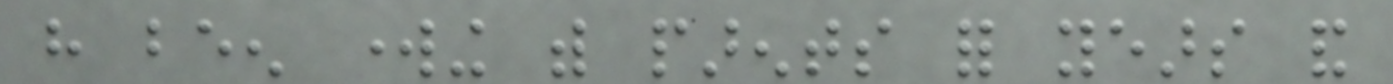have been working with parents for years and
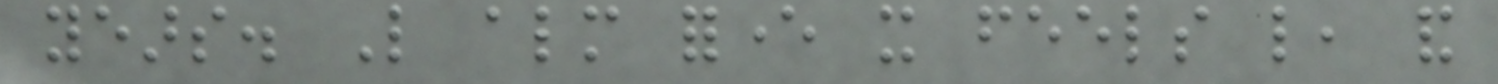years. Like almost forever it feels like, and
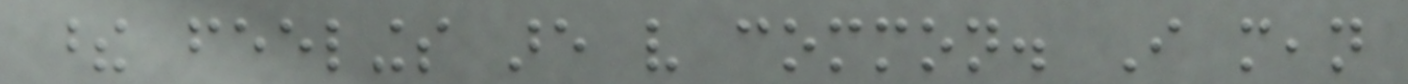these feelings are very common. I mean
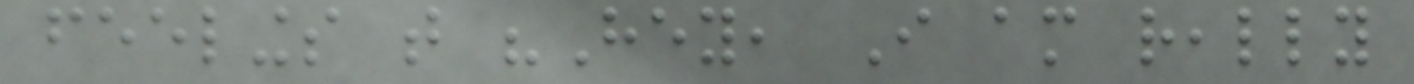feelings that "Hey, I am really
